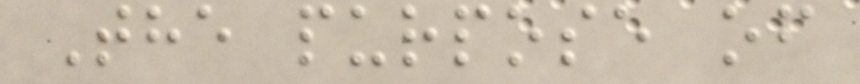The purpose of
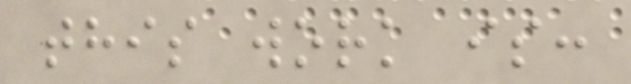this work is:
